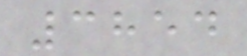3854
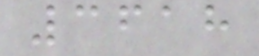3618
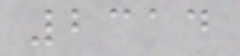2314
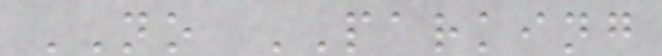NO PARKING
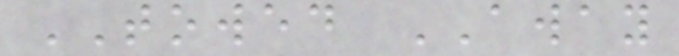TOWED AWAY
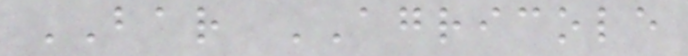BAR AGRICOLE
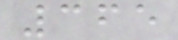365
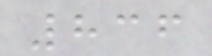836
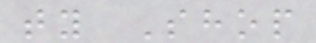ty Shop
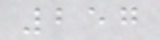257
